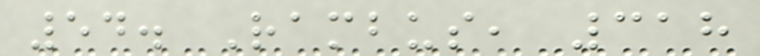54. Rambus, 318
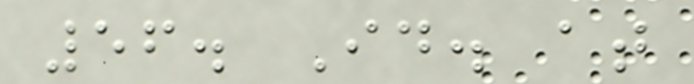56. Id. at
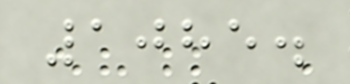1085.
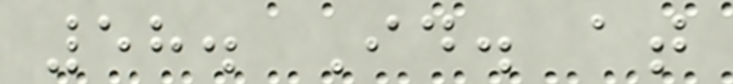58. Id. at
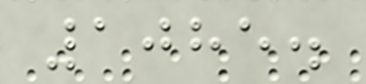1085.
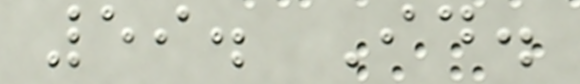59. Id.
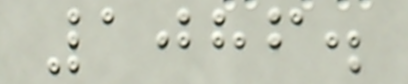1086.
